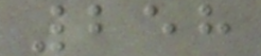258
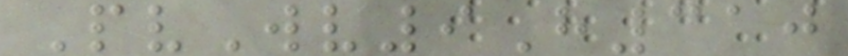PvWv9H310
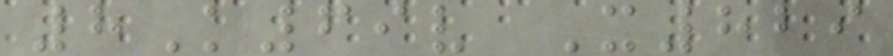8K69v X829
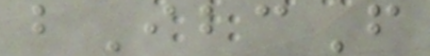bIbcF
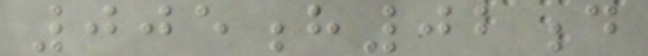005h02d
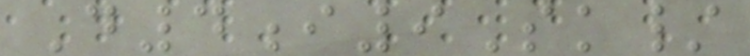D4i9Sk/
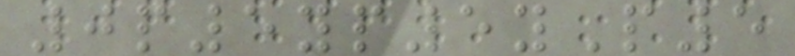0p5yp5yP5
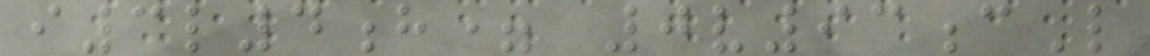i3l4h= 0v93cL
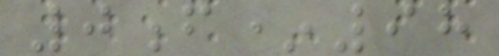0f*98
